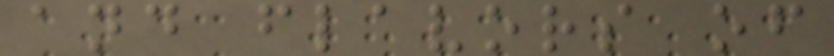and flavors of
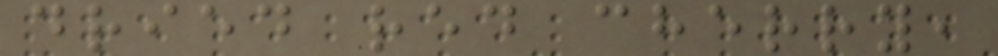dried red cherry,
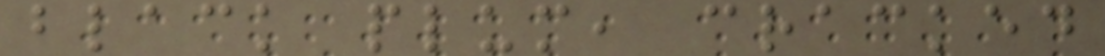black plum, cracked
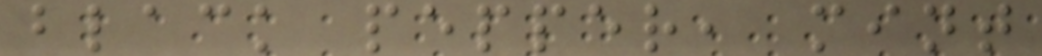black pepper, mint
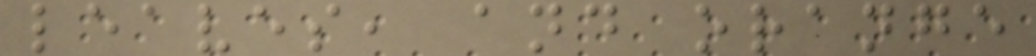leaves, and orange
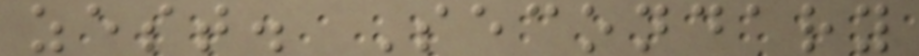zest. Secondary
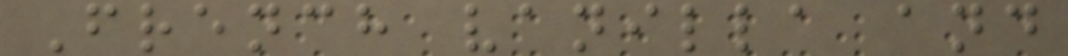French vanilla and
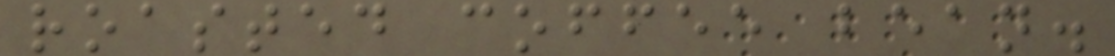roasted coffee bean.
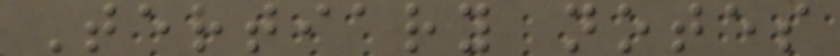Tertiary notes
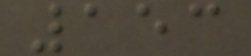153
